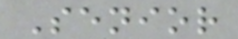Senior
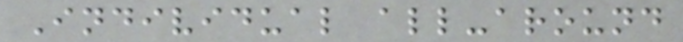Individual all-around
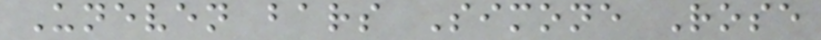Uneven bars Simone Rose
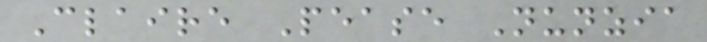Claire Pease Nunzia
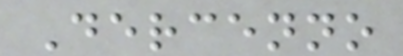Dercenno
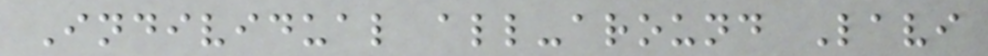Individual all-around Lavi
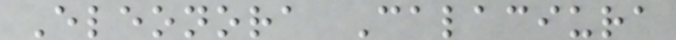Eleonora Calaciura
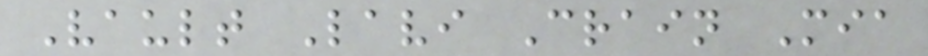Vault Lavi Crain Mia
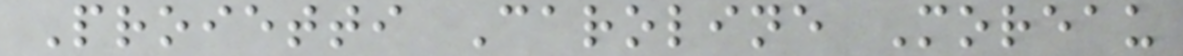Proietti Caroline Moreau
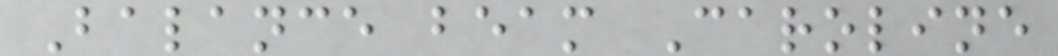Balance beam Caroline
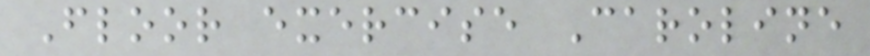Floor exercise Caroline
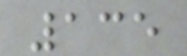135
